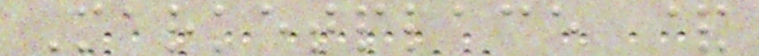Marketplace &
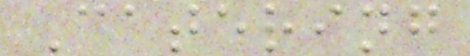Catering
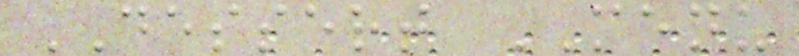DESSERT MENU
